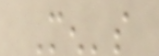Men's
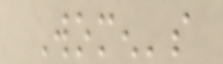Women's
